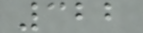322
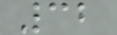32
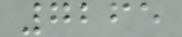7265
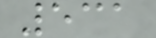531
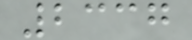2337
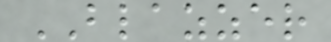BLAZZER
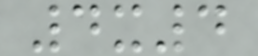4x4
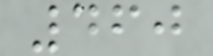460
